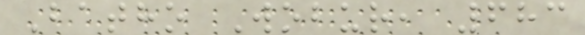Batho Wobur, 683
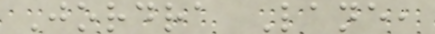Jordra Lane,
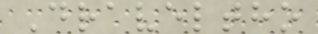Draveltho
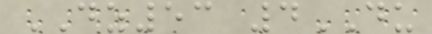DZ53 4DU
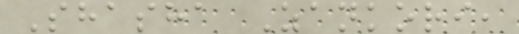Shasha Zankori,
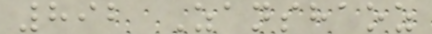892 Zanshaoz
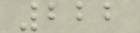222
